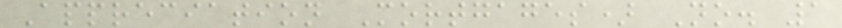Appreciation Mortgages) No. 1
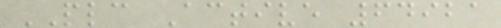PLC Active 64921
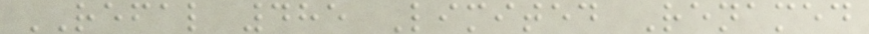REFAL 485 Limited Renamed
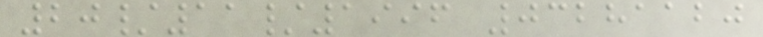20/11/1996 03281120
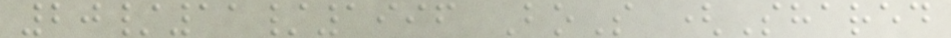20/11/1996 BoS (Shared
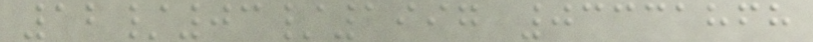12/03/1997 03331868
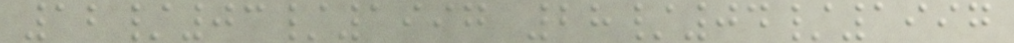12/03/1997 28/04/1997
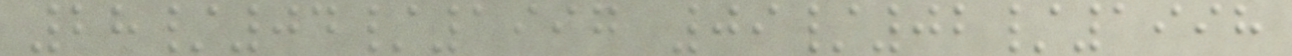28/04/1997 09/02/1998
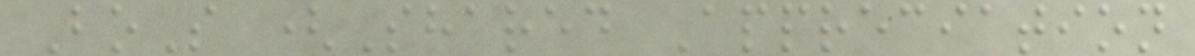BoS (Shared Appreciation
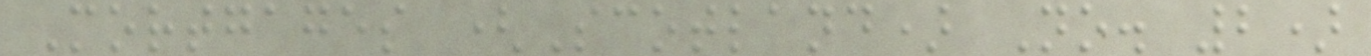Mortgages (Scotland) No. 2)
